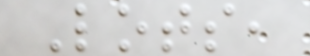Lots,
